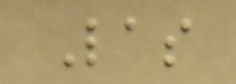Las
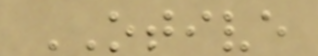OTIVE
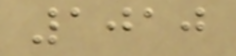1010
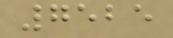7525
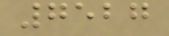7527
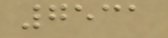7531
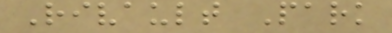Rivault Park
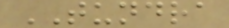TUNDRA
